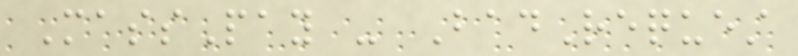MassPay - BadRequest
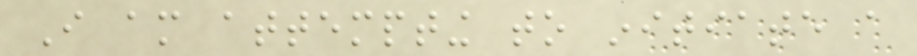I am attempting to initiate a
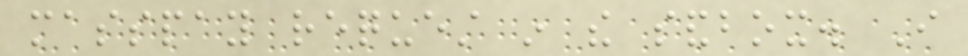masspay request in the sandbox. I
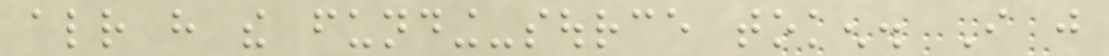already have the funding-source token. I just
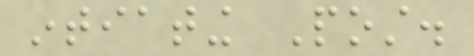intiating Post.
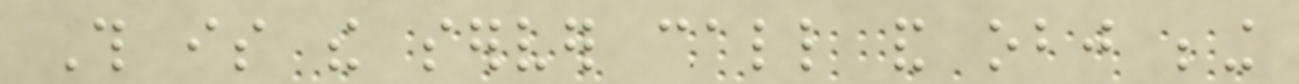This is the server call and obj being
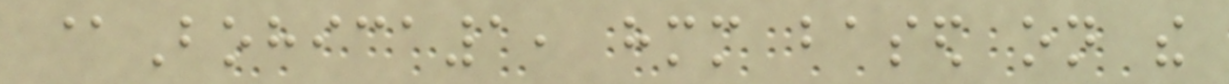@Bohica1, hmm based on the
